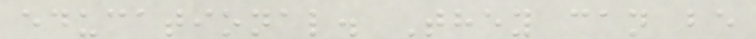educational. They can be
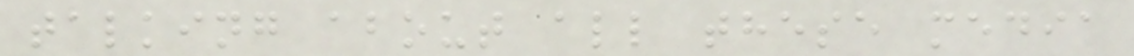talking about all these media
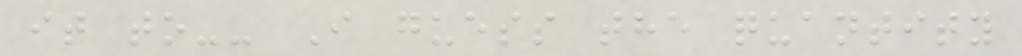it to-- I guess the quantity
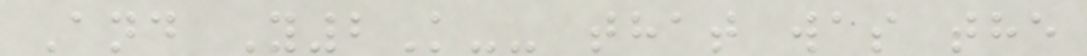And Y2K-- that was the
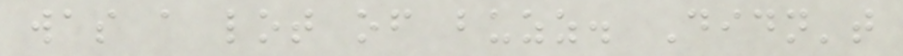was a lot of buzz. Didn't
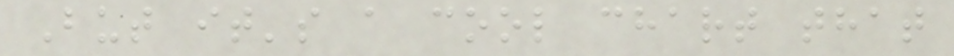But it's a cool chart that
